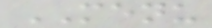MENU
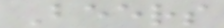Beers
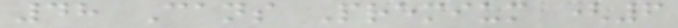48 Cans Premium (6
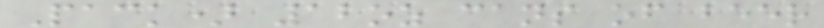Pack) 12oz cans of beer
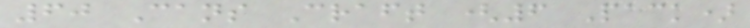60 Cans Craft (6 Pack)
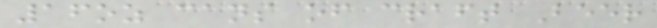16oz cans of craft Beer
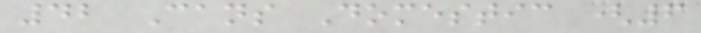42 Cans Domestic (6
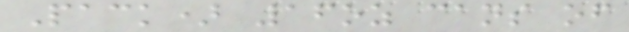Pack) 16oz cans of
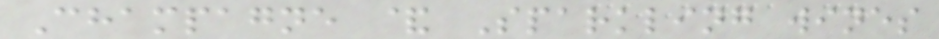Champagne & Sparkling wines
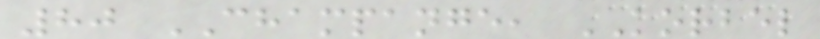80 CHAMPANGE, KORBEL
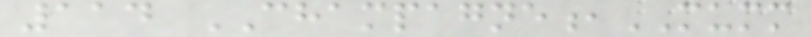114 CHAMPAGNE,MUMM
